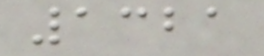1321
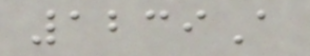1239A
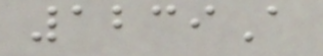1239A
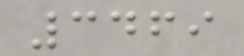3469
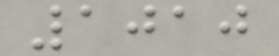1010
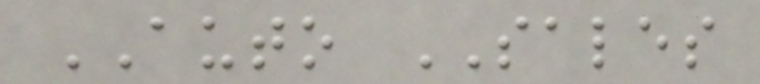AUTO SALES
